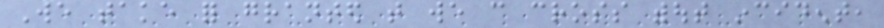We take for granted that we can cross without incident,
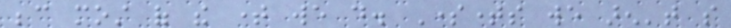because most of the time we do. Sometimes we aren't so
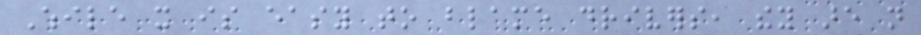While it is easy to blame drivers, they are not
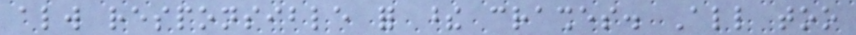always responsible for these crashes. All too
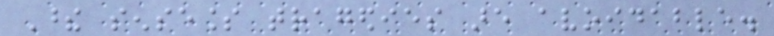These senseless tragedies are avoidable.
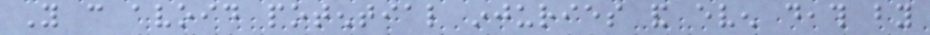You can avoid potential injuries and even death by
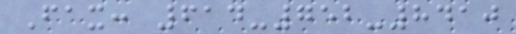Fax: 614-752-8410
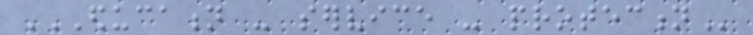EDUCATION - SERVICE - PROTECTION
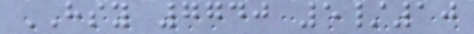HSY 7740 5/10
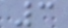3
